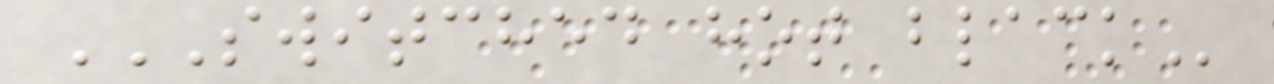SWITCHED HOT BLACK
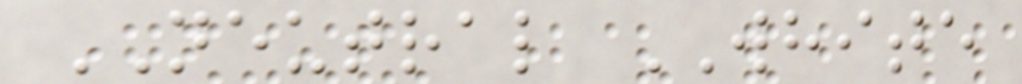NEUTRAL WHITE
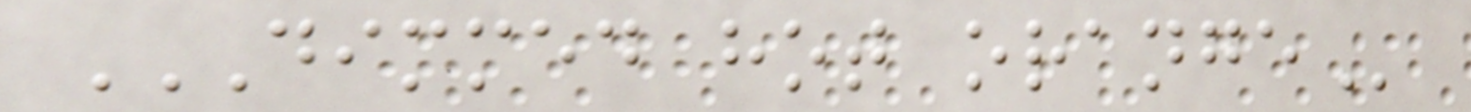DIMMED HOT ORANGE
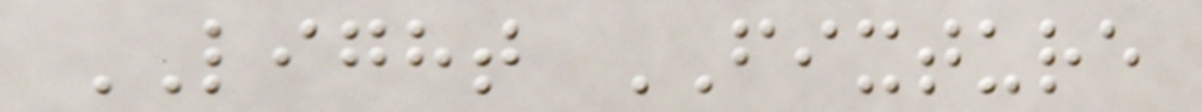LIGHT FIXTURE
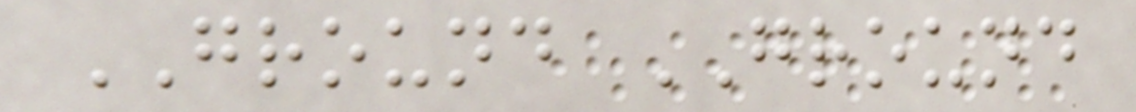GROUND GROUND
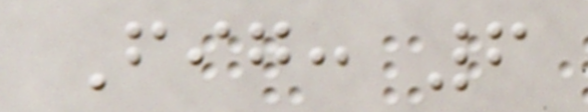Fig: 6
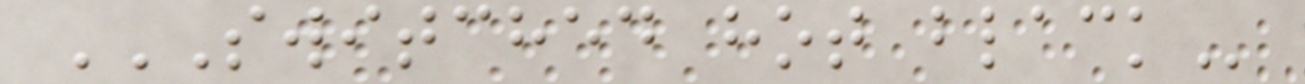SWITCHED HOT BLACK
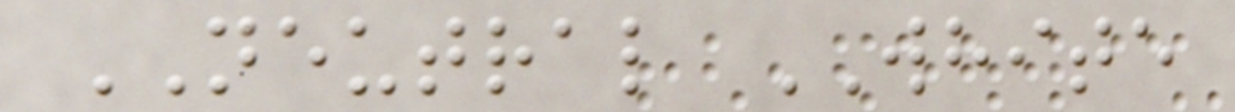NEUTRAL WHITE
